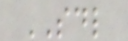SDL
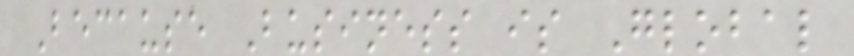Because Business is Global
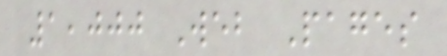1,000 Web Pages
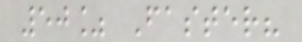50% Faster?
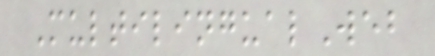MultilingualWeb
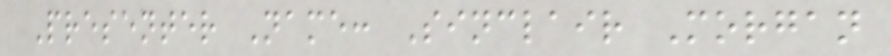Presenter Name: Sinclair Morgan
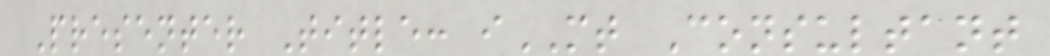Presenter Title: iMT Consultant
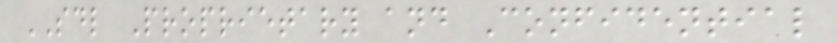SDL Proprietary and Confidential
